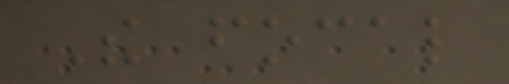The focal
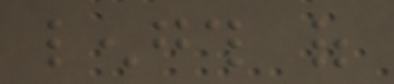length of
